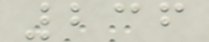236
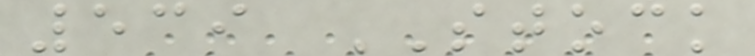539 STOCK
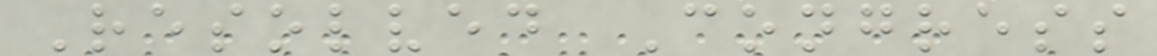Resolved Congress
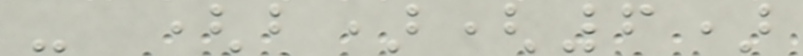- (b)(6)
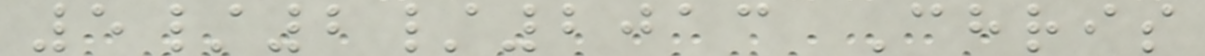5/2/2013 Chris
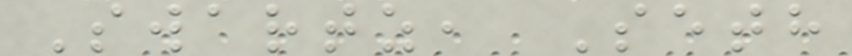Swartz, Seth
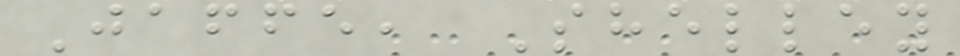Jaffe, Shelley
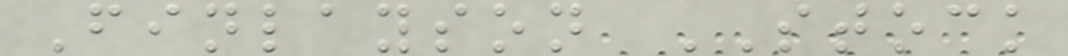Finlayson STOCK
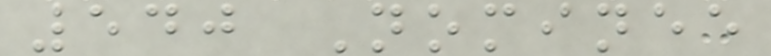540 Nominee
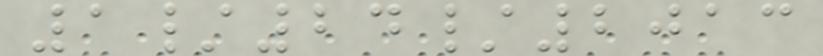1/24/2013
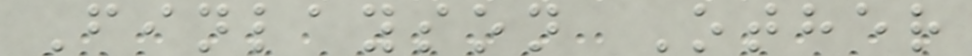Finlayson Other
